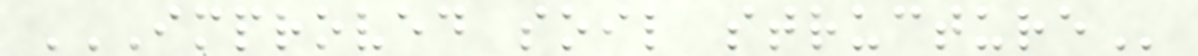IMPROVED SOIL STRUCTURE
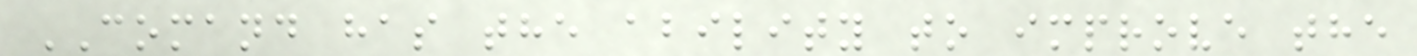COMAND has the ability to improve the
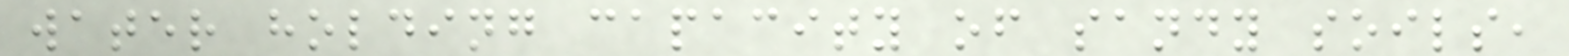water holding capacity of sandy soils,
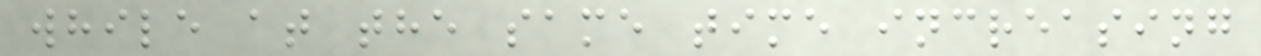while at the same time increasing
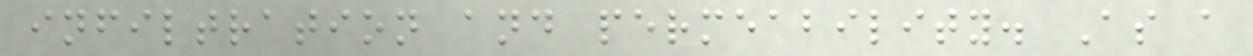infiltration and permeability. As a
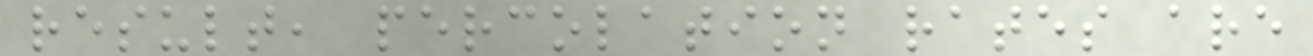result, percolation rates are
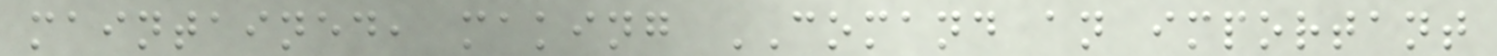maintained, making COMAND an important
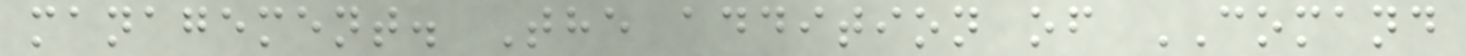management. The addition of COMAND
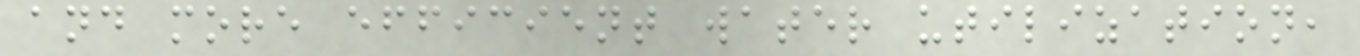and more efficient water utilization,
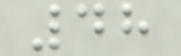48
